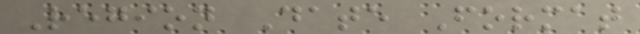Region Date Format
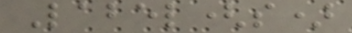Label(s)
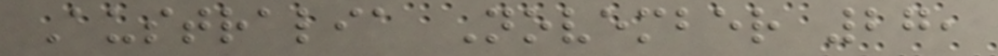Australia November 27,
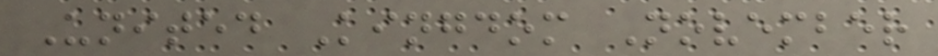United Kingdom November
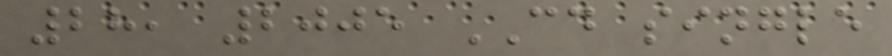28, 2005 CD single
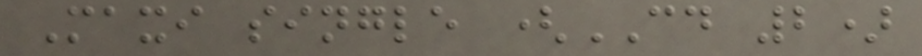Maxi single (CD 2)
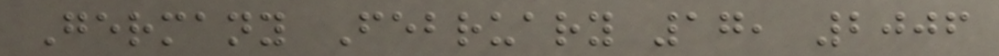Germany February 17, 2006
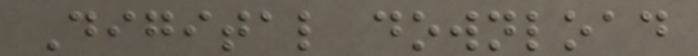Digital download
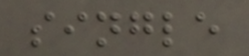single
